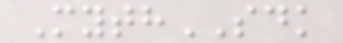MythSDK
